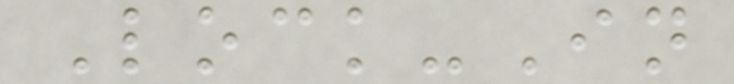Lock-In
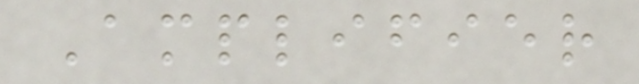Amplifier
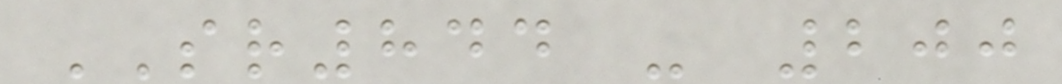SR844 - 200
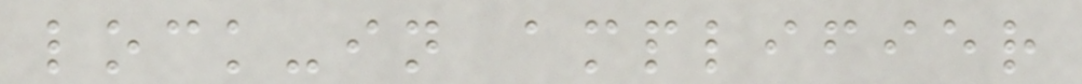lock-in amplifier
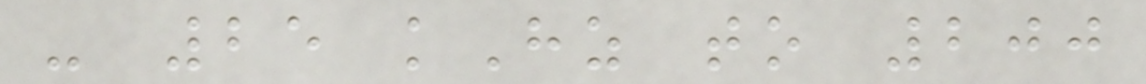- 25 kHz to 200
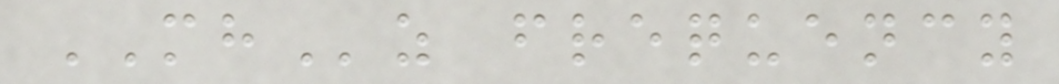MHz frequency
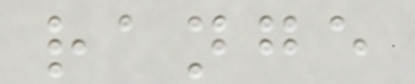range
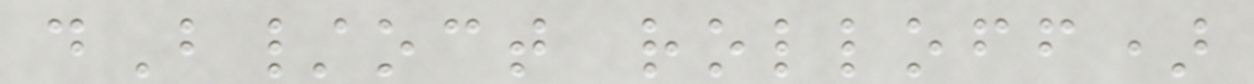dB/oct rolloff)
